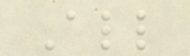All
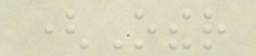(Other
